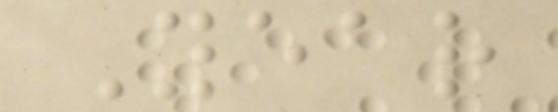Year
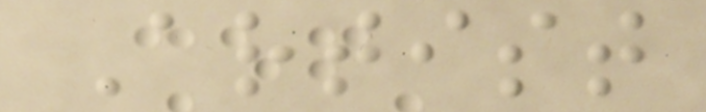Artist
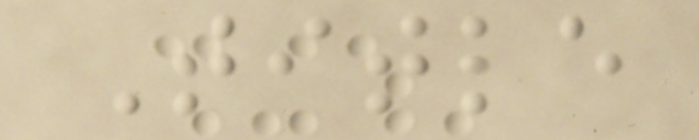Title
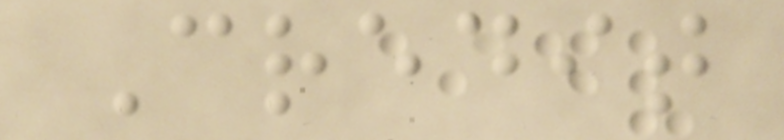Credit
